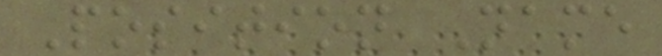Position Name
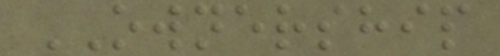OWNERSHIP
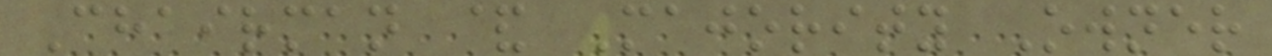Chairman & Majority Owner
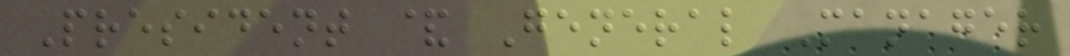President & General Manager
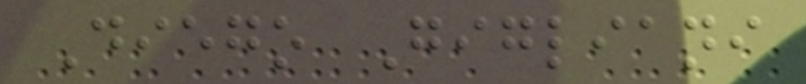Diego Gigliani
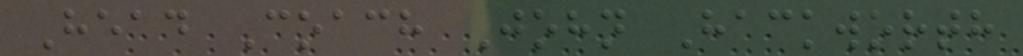Head Coach John Hackworth
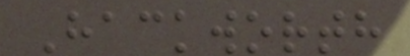Hackworth
